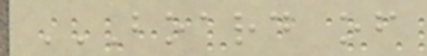BOARD OF
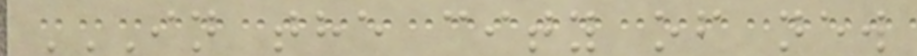IN THE CITY OF NEW
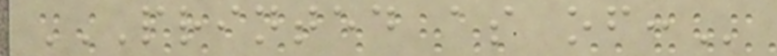PRINTED AS OF:
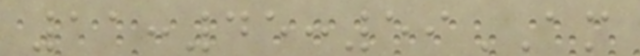11:45:59AM
